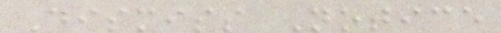Dismiss Notice
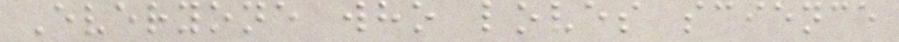Everyone who loves science
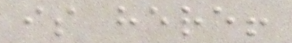is here!
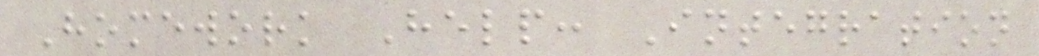Homework Help: Integration
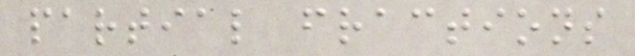partial fractions
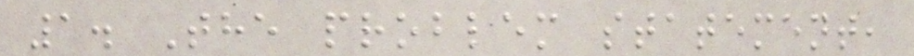1. The problem statement,
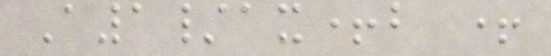A1/ax+b +
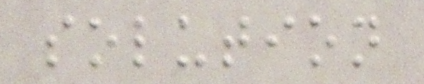solution
